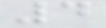4
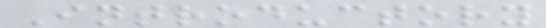Introductory
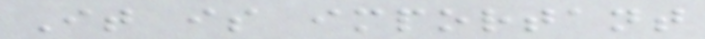It is important
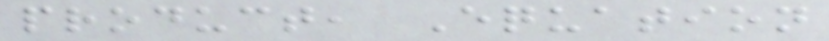product, Equation
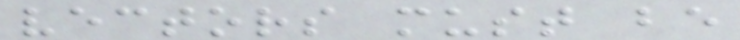vectors must be
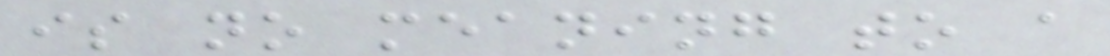is no meaning to a
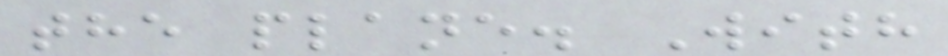the plane. With
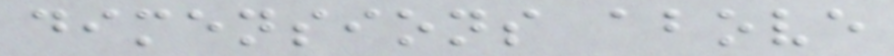dimensions above
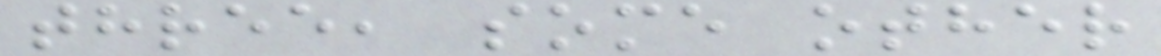three, some other
